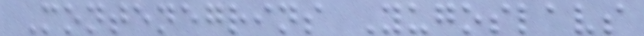Montenegrins Yugoslavs
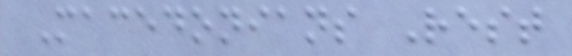Macedonians Rest
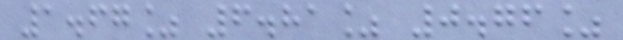1.67% 6.81% 0.76%
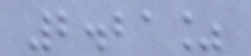2.21%
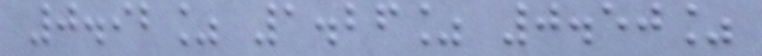0.92% 1.26% 0.50%
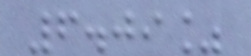6.09%
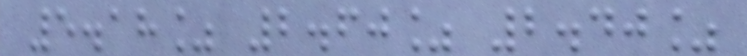5.18% 2.60% 2.40%
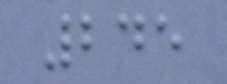245
